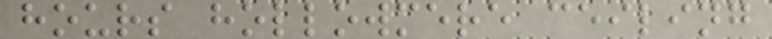hours hollowmere ceiling
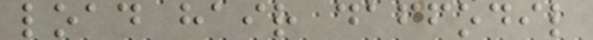load hair daffodil
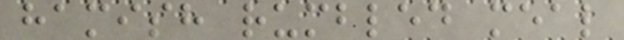hamish rumbled meal
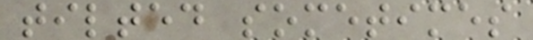tilted sometimes
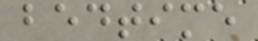bedtime
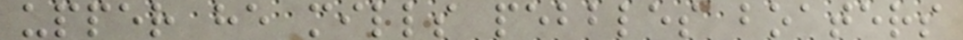upper he mills pebbles boaters
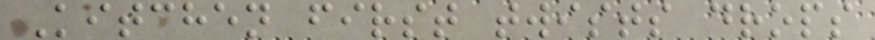Kitchen first twists drops
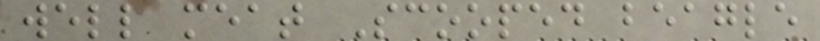well meat Scooped beagle
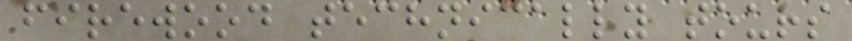firewood technically tours
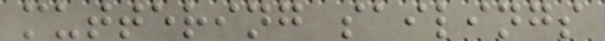muttering sailings
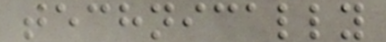technically
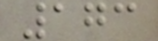173
